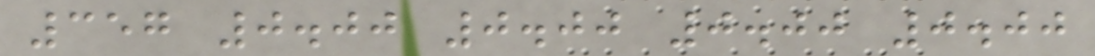357 0.00 0.00 0.00 0.00
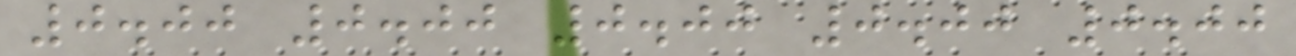0.00 0.00 0.00 0.00 0.00
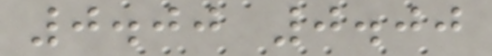0.00 0.00
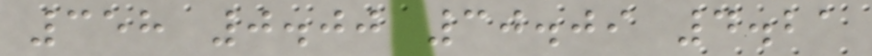358 0.00 30.09 4.21
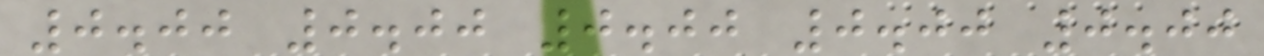0.00 0.00 0.00 0.00 0.00
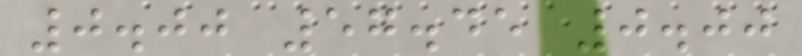0.00 57.45 0.00
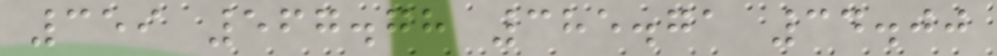359 567.78 385.71 34.00
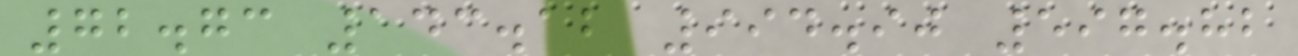72.73 143.12 994.90 597.82
